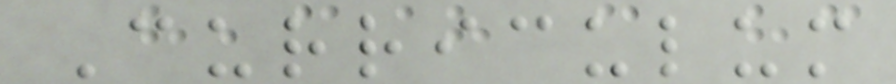Curriculum
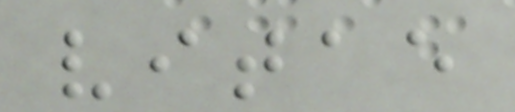vitae
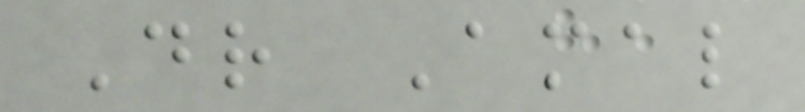Dr Amal
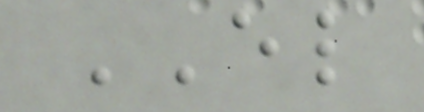EL
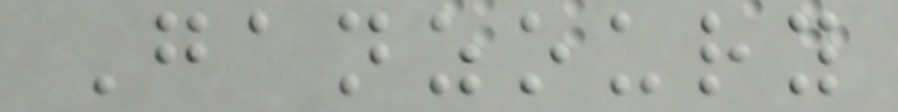Ganzoury
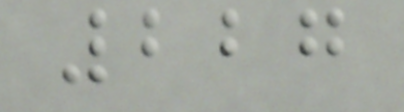227
